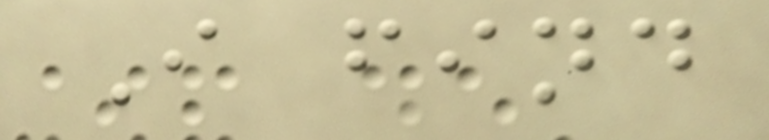I find
